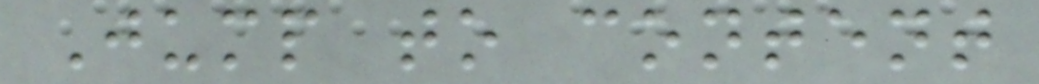Jump to content
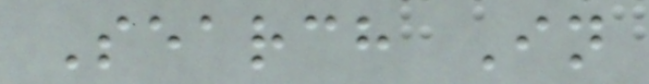Search In
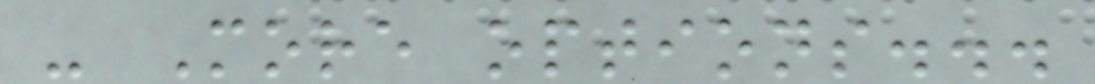- More options...
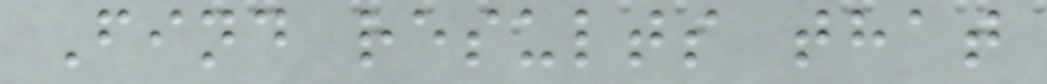Find results that
